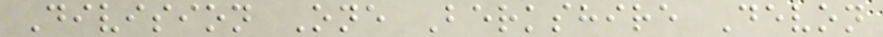Division One Berkshire Devon
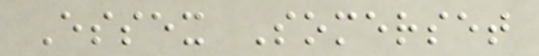Essex Somerset
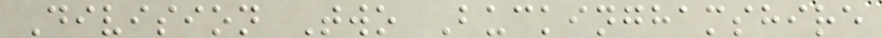Division Two Buckinghamshire
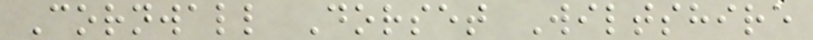Cornwall Dorset Wiltshire
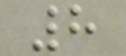8
